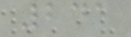241
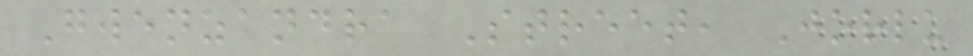Gwenzandra Street, Jorlu
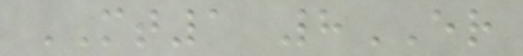MT1 8ER
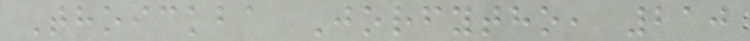Thoickba Jorfytho, 210
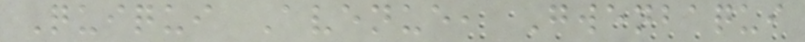Quiqui Avenue, Gwenbaqui
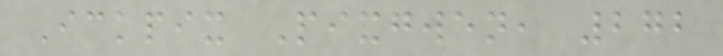Ickpix Pixgwen, 272
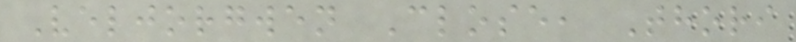Veljorgwen Close, Thori
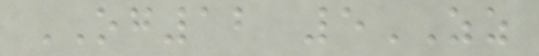OG12 5ZZ
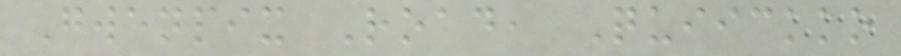Gwenpix Road, Quiickko
